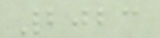2023
